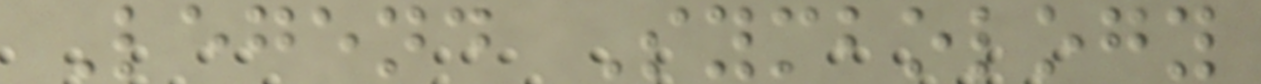Legend Symbology
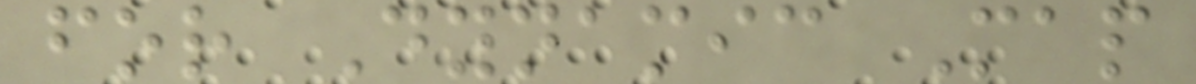for Dynamic Map
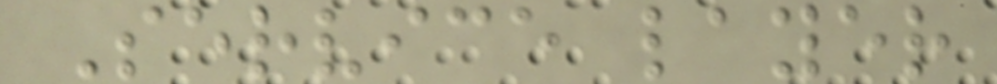Service layer
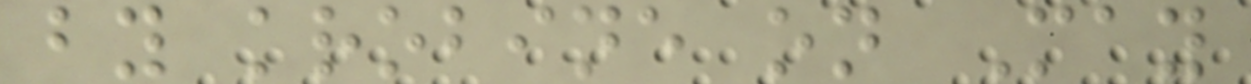by krobine on May
